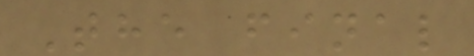The final
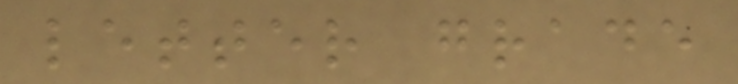letter grade
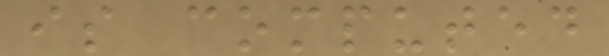is computed
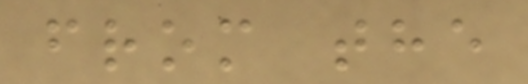from the
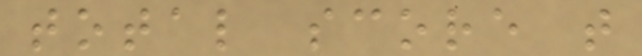total score t
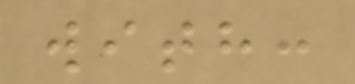with:
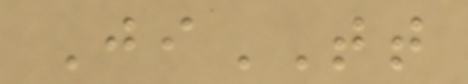JiTT
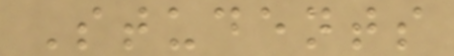Students
